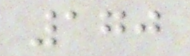170
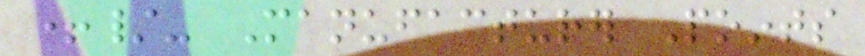+/- Manufacturer Points
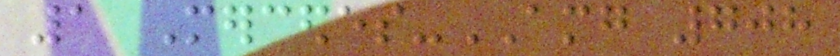1 Mercedes-AMG 708
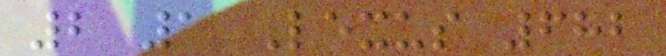2 1 Lexus 682
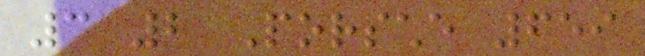3 2 Porsche 659
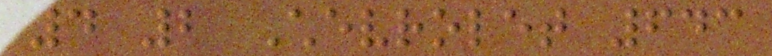4 2 Chevrolet 643
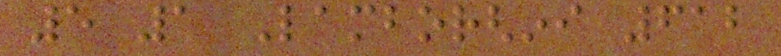5 1 Lamborghini 612
